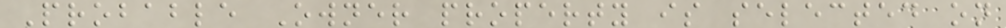Probable Owner property is selected on
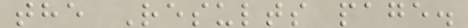the Results page.
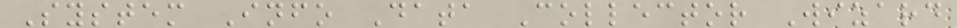System Info Data Collector Wizard
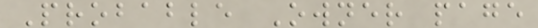Probable Owner page
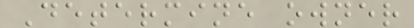Determine owner
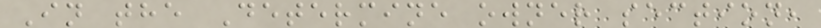In the Determine owner section,
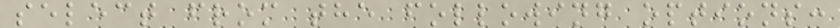select from the following options:
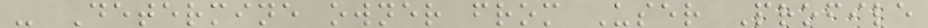- Determine owner from User Profile
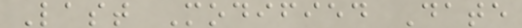Last Modified Date
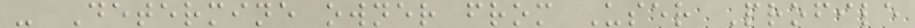- Determine owner from User Profile
